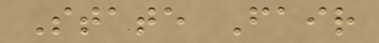State Fair
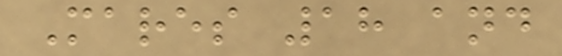Mares 18 and
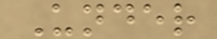Under
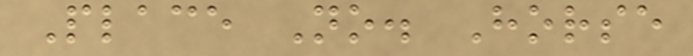Place No. Horse
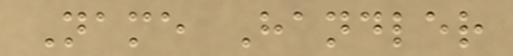Name Handler
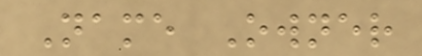Name Owner
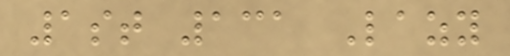1st 131 Lazy
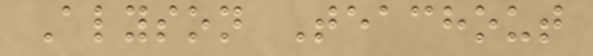Alyson Teachout
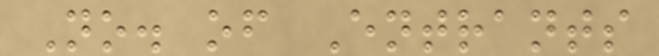No. of Entrants
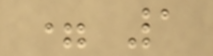= 1
